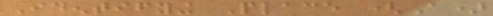Identifying Place (A)
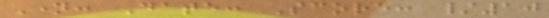Name: Date: Score: /10
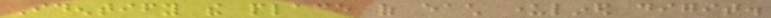Identify the place of each underlined digit.
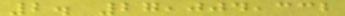2. 27,004,332
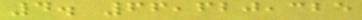4. 66,620,325
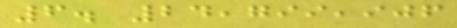6. 24,799,906
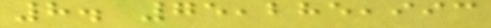8. 75,285,993
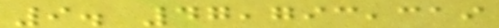9. 47,793,319
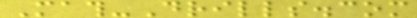Math-Drills.com
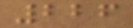226
